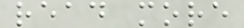read more
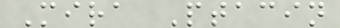Mira Ptacin
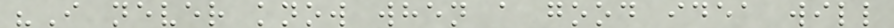"I never know when a good idea will
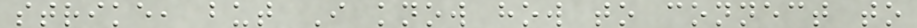strike, but I know how to connect to
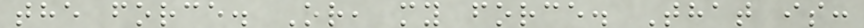the force. Or, my force. That is:
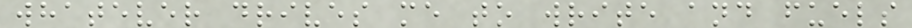whatever drives me to write and fuels
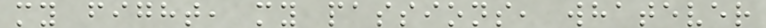my fight, my passions, whatever
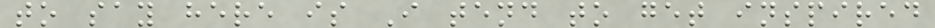to say here is I tend to get inspired
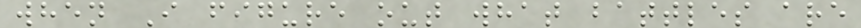when I figure out what battles are
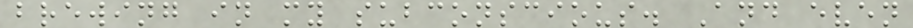brewing in my subconscious. And even
